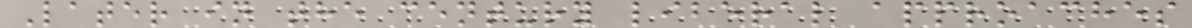Later in the century liberal approaches
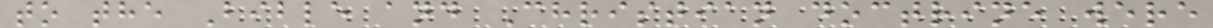to the Bible and Christian doctrine were
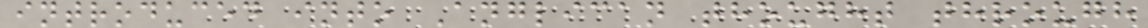introduced into Anglican thought through
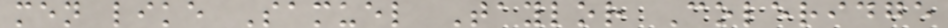men like Samuel Taylor Coleridge
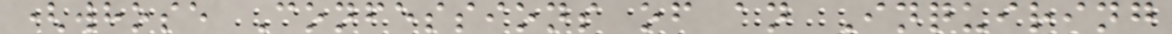(whose Confessions of an Inquiring
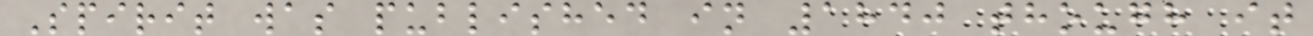Spirit was published in 1840 though it
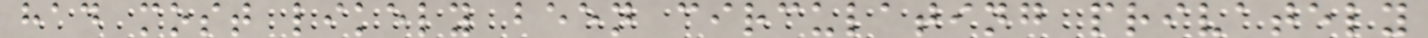had most likely been circulating privately
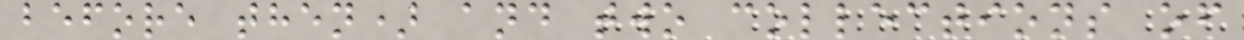before then) and two collections of
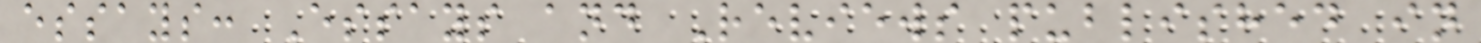essays: Essays and Reviews published in
